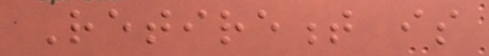Retirement is
